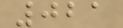021
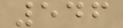546
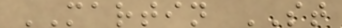MARTIN ST
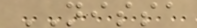NISSA
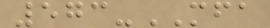573-MFA
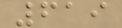619
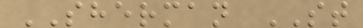SHERMAN ST
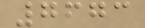7673
